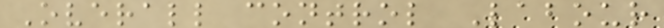Overall control Labour
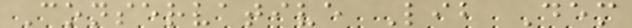Conservative Lib Dem
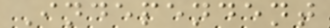Independent
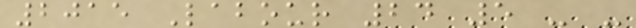2015 Labour 24 5 - -
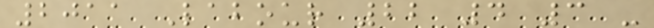2011 Labour 22 4 3 -
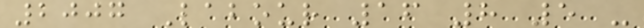2007 Labour 16 8 5 -
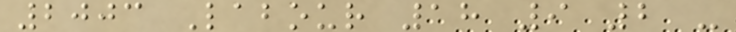2003 Labour 18 9 2 -
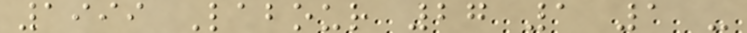1999 Labour 27 1 1 -
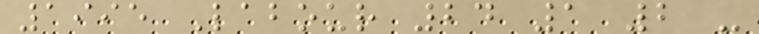1995 Labour 24 1 2 -
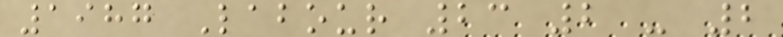1987 Labour 23 2 - 2
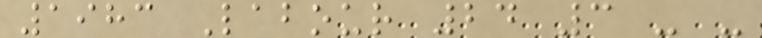1983 Labour 24 3 - -
